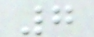7
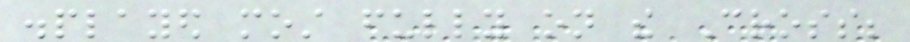displayed most fully on the Cross;
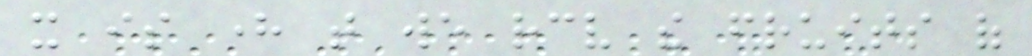it is here that we receive the fruits of
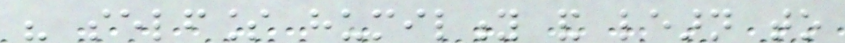his selfless humility and learn to
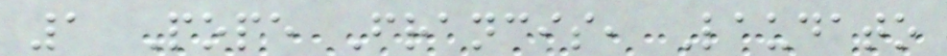1 Pope Francis, Laudato
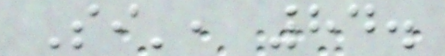Si', 84.
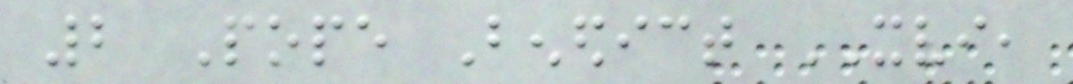2 Pope Benedict XVI,
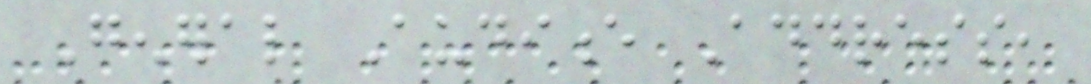General Audience Address,
